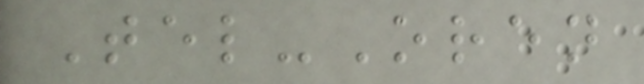Tel-Oren
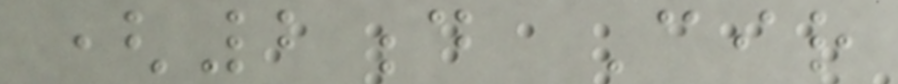(2d Cir
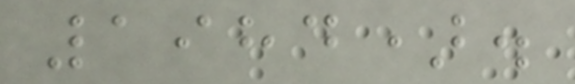1984).
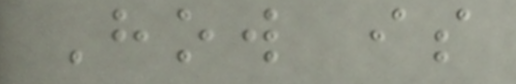How is
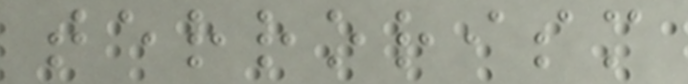terrorism
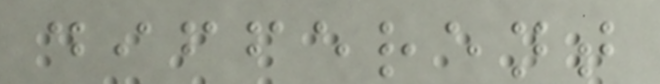different
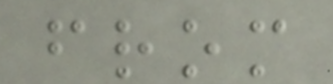from
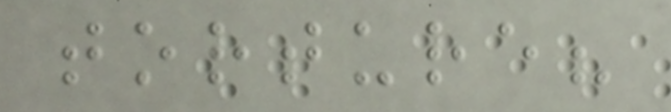torture?
